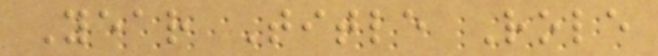Year Title Role
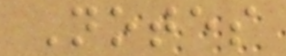Notes
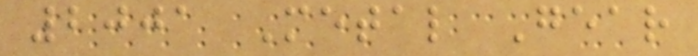2001 Metal Gear
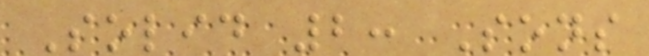Solid 2: Sons
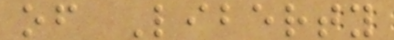of Liberty
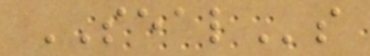SEALs
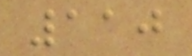110
